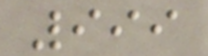999
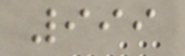999
